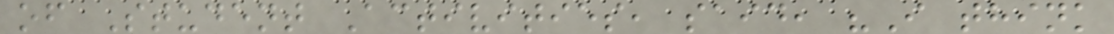of Student Activities, said, "I think
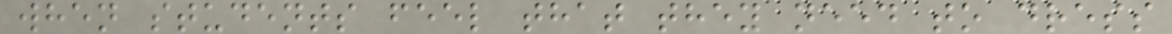when students feel that they need to dress
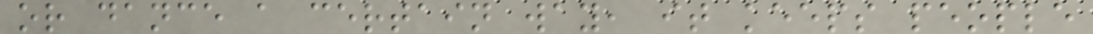or dance a certain way, it keeps people
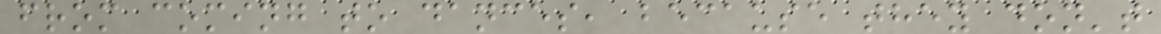from coming to dances, because they don't
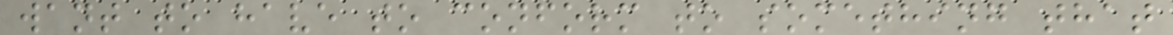want to have to conform to something that
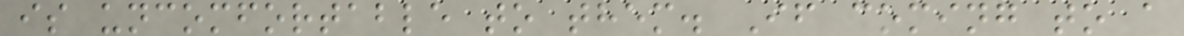is uncomfortable to them. If coming to a
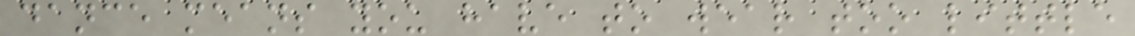dance means you have to wear too little
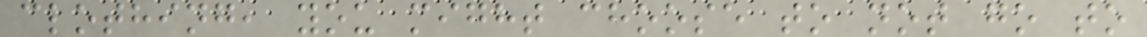clothing, you might choose to not go to
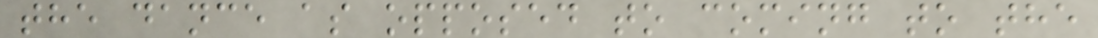the dance as opposed to coming to the
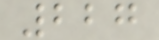227
